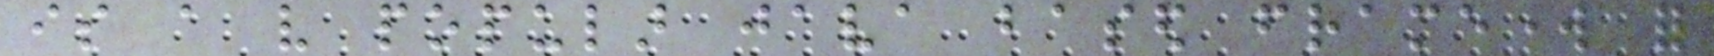is a very popular java based framework for
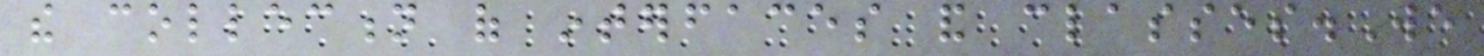the collection of interfaces and classes.We
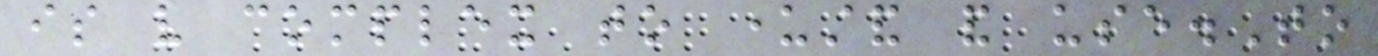is very complex to understand and use.To
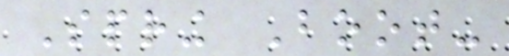Spring Boot-
